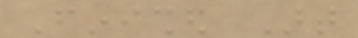Finished Art
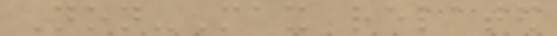Non-Max related
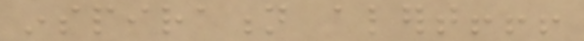inspiration alert!!!
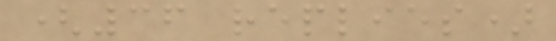(36 replies)
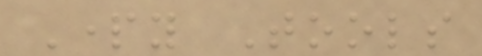Party Tools
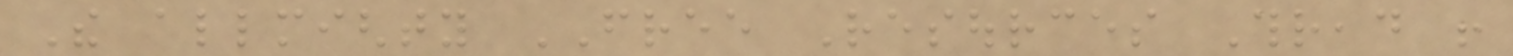The allmighty FREE Resources Thread !
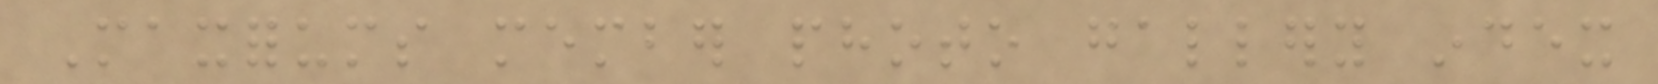Maxforums member photo gallery index
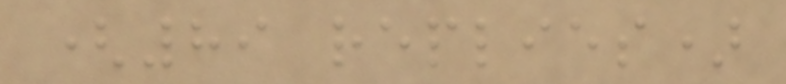(89 replies)
